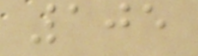105
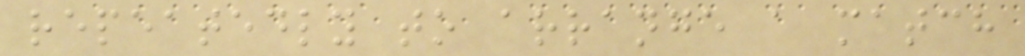repeatedly to arrange a match
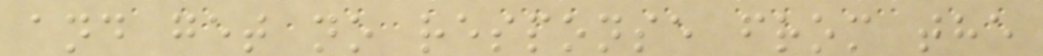and get no response from the
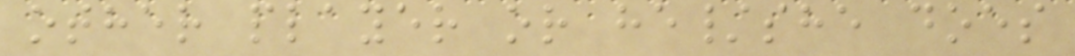other player or he/she does
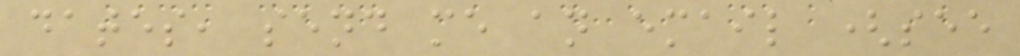dates, send me an email (see
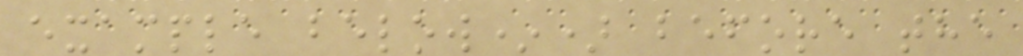example below*) before the
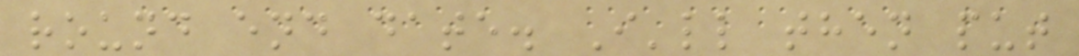round end date. I'll then put
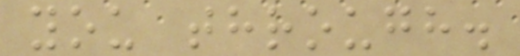you through.
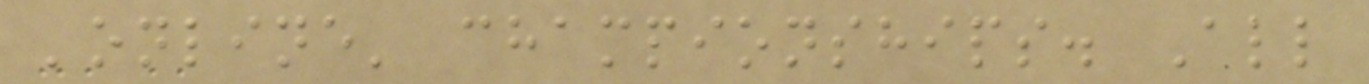'online' championships. All
